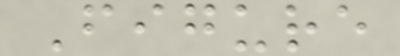Figure
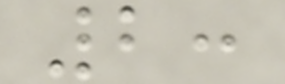2:
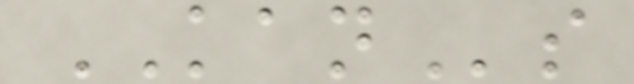KANs
